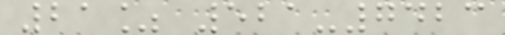21% 521-7423
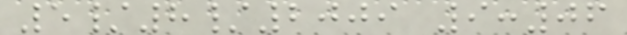5/8/2009 9:06
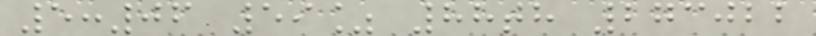5:06 59% 88th 273022
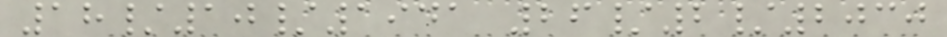18/10/1941 26/2/2030
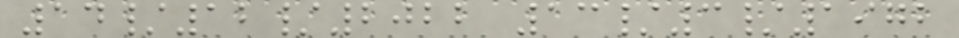14/12/2022 13/3/1972
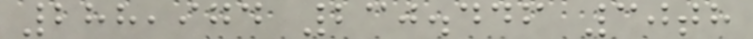288,974 230.446 30th
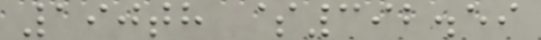190th $392.59
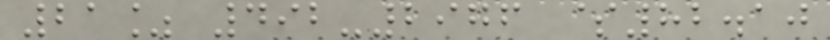21% 492-2976 $82.10
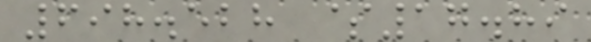698.528 $17.89
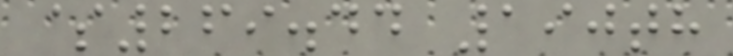$269.44 190th
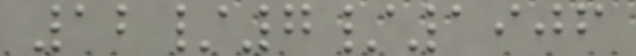12/7/1906
